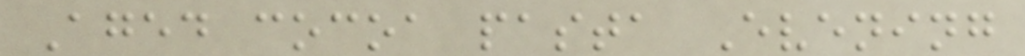Aged cocoa pasta Evening
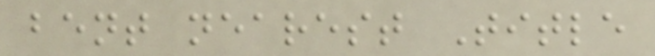bent nearest Title
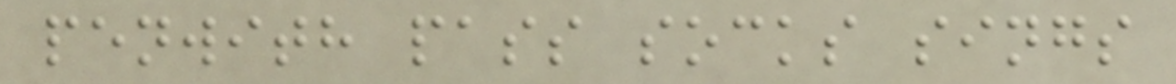penwith pass socks sings
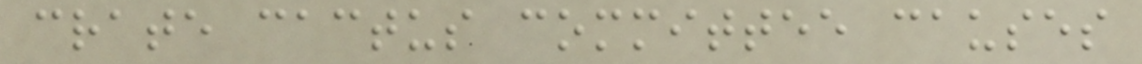crate cactus committee causes
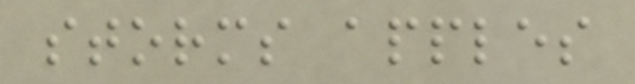storms apples
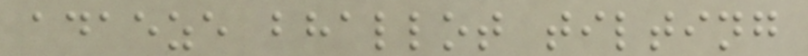adaeze bhallot tilting
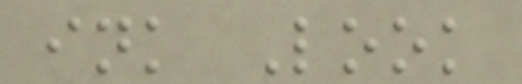ink Look
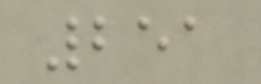251
